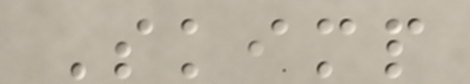Skimp
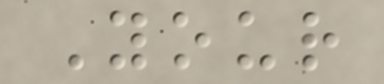Your
